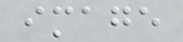image
